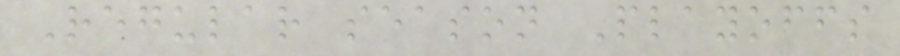Regular season Playoffs
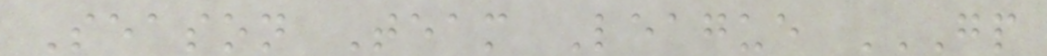Season Team League GP
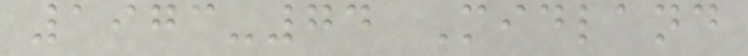1973-74 Midland
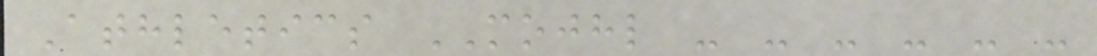Athletics MOJHL - - - - - -
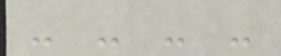- - - -
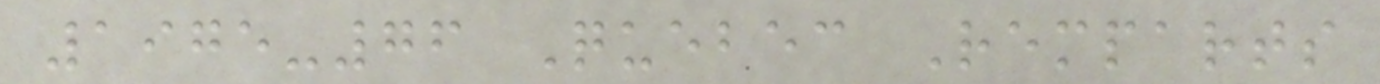1975-76 Quebec Remparts
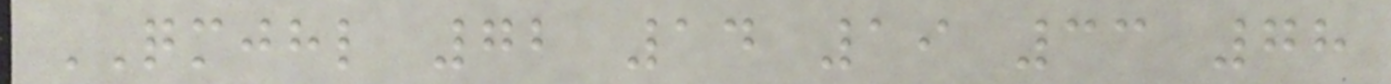QMJHL 72 14 19 33 78
